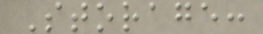Storage:
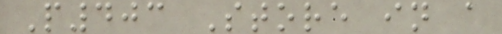P403 Store in a
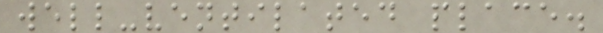well-ventilated place.
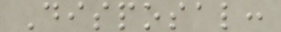Disposal:
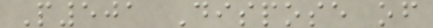P501 Dispose of
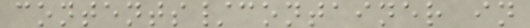contents/container in
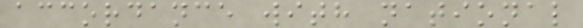accordance with national
